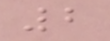2
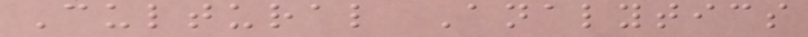Cultural Analytics
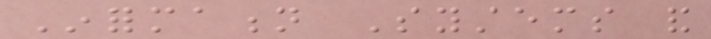Information Systems and
